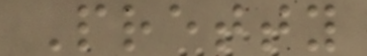Pretty
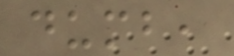dumb,
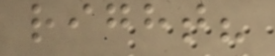right?
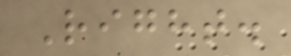Right.
